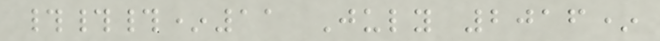###*11 July 2016*
